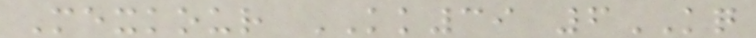Mexkour KK39 6KQ
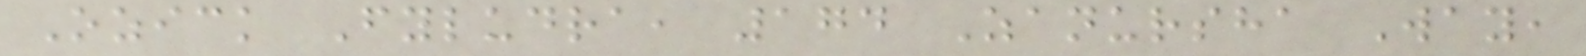Ozick Fyludra, 174 Zanursha Way,
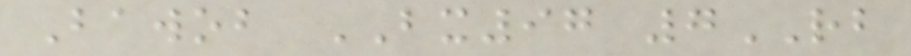Bawob BX97 7RB
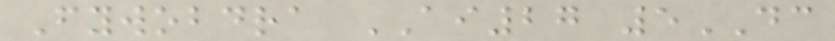Fywobdra AI27 5DC
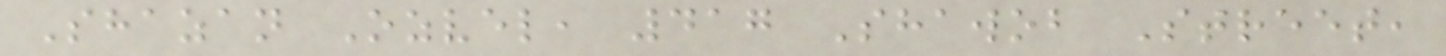Shazan Ozvel, 417 Shawob Street,
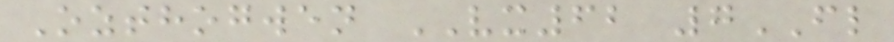Ozthogwen VX62 7FL
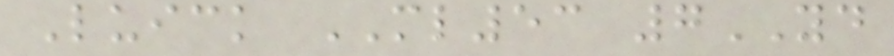Luick ML53 7YD
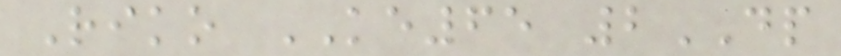Riko KE65 2DP
